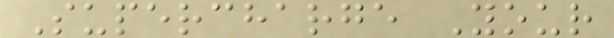Supercharge Your
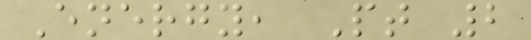Energy, Pt 2
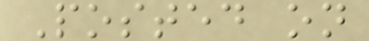Posted on
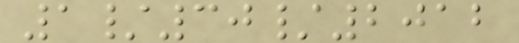1/30/2012
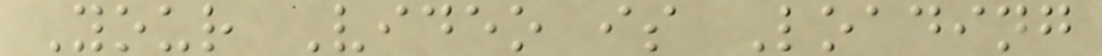Your Video is Loading
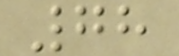78
